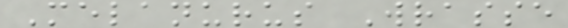Melanurus Wrasse
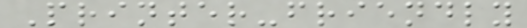Printer-friendly
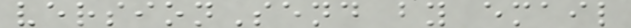versionSend by email
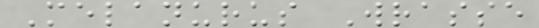Melanurus Wrasse
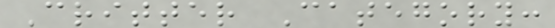Critter Category:
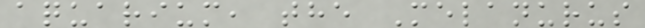aquarium, the Melanurus
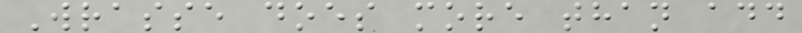Wrasse does more than add
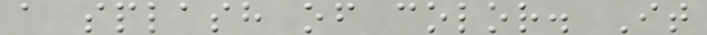a splash of color. It
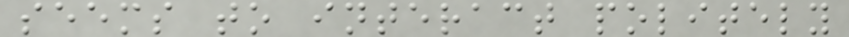seems to interact politely
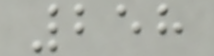258
